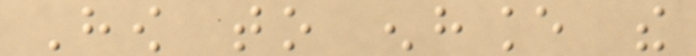How to enhance the
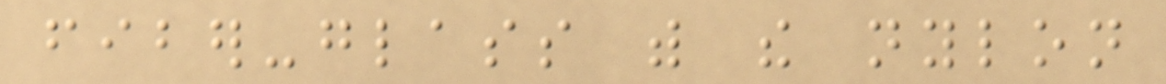fiber-glass with the nylon
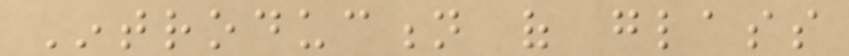Introduction of glass
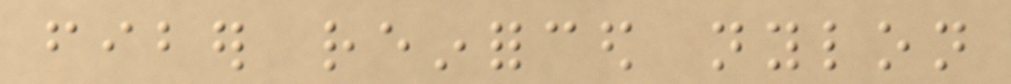fiber reinforced nylon
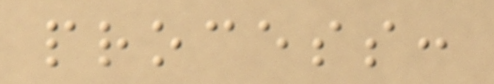process:
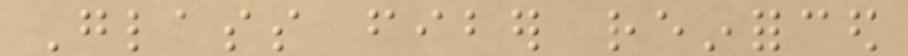Glass fiber reinforced
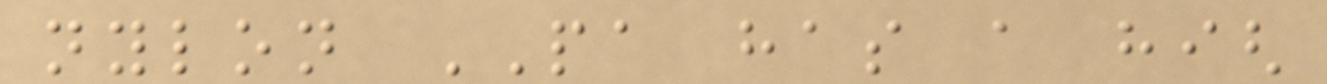nylon PA has a high
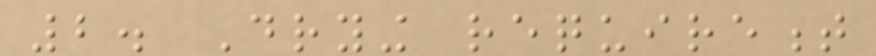2. Drying requirement
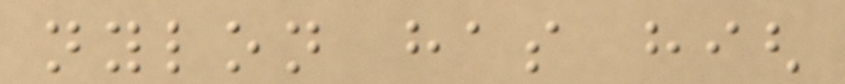nylon has high
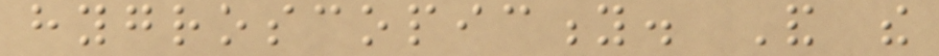hygroscopicity. And the
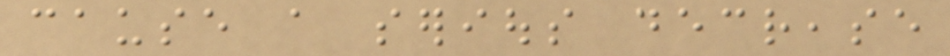cause a serious decrease
